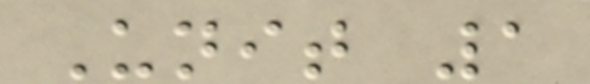Unit 1
